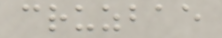cruzbae
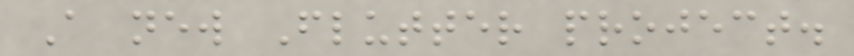A new Flutter project.
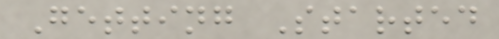Getting Started
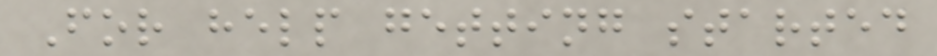For help getting started
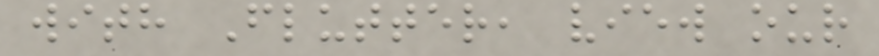with Flutter, view our
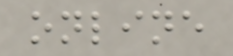online
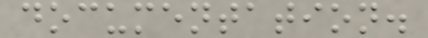documentation.
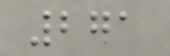271
